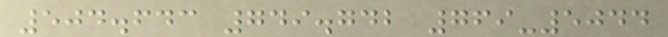504.643 749.742 769-5044
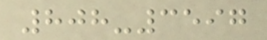808-3597
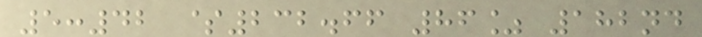5:42 $232.66 86% 182nd
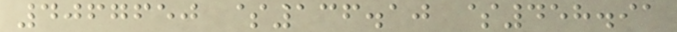4067650 $136.10 $458.91
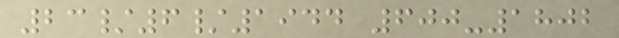23/6/1944 600-1802
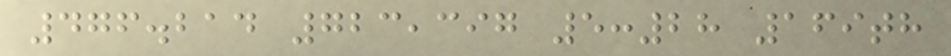476.214 723,397 5:28 169th
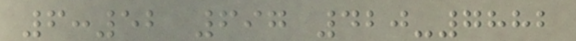6:52 697 420-7882
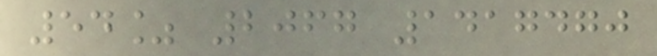54% 2067 1417470
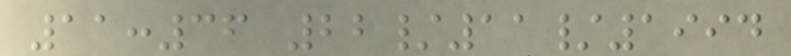11:36 22/11/1994
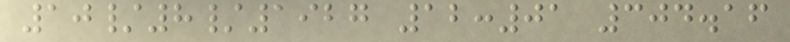10/8/1927 12:01 304.16
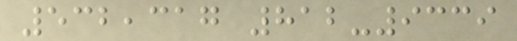532,317 812-9339
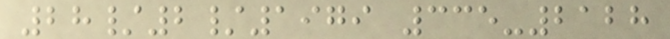28/2/1979 335-2128
